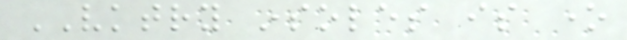VKTRY insoles is one
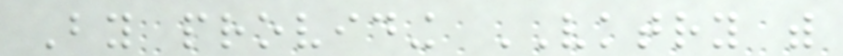By providing VKTRY with
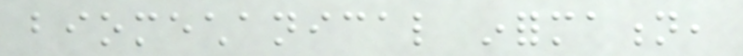biomechanical information,
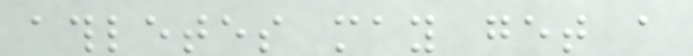athletes may get a
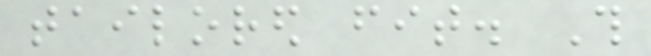tailored fit. This
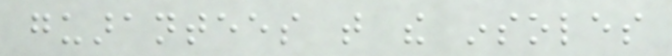guarantees that the insoles
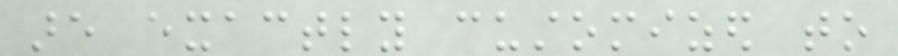are exactly customized to
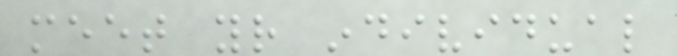meet your individual
